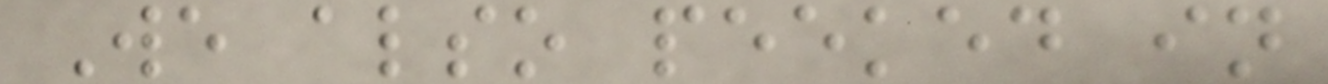We also peeked in
